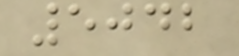5042
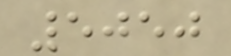5050
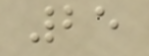25
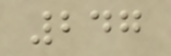247
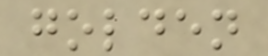golden
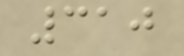310
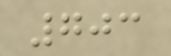703
